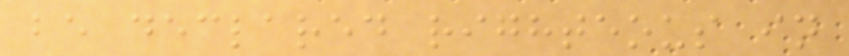be declared righteous in
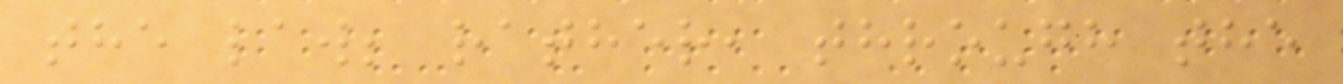the law; rather, through the
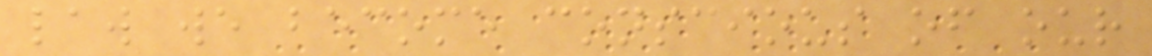law we become conscious of our
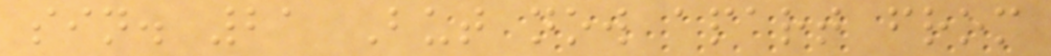sin. 21 But now apart from
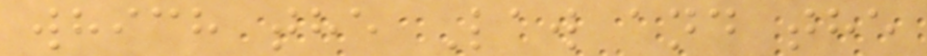which the Law and the
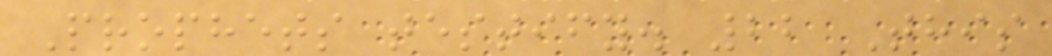Prophets testify. 22 This
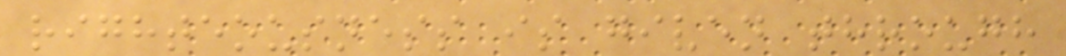righteousness is given through
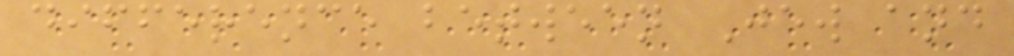difference between Jew and
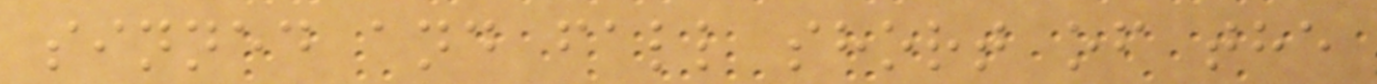sinned and fall short of the
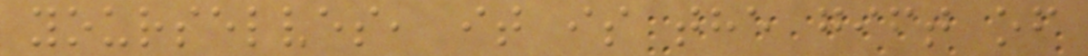yourselves, it is the gift of
